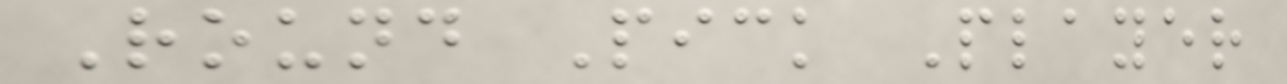Round Pick Player
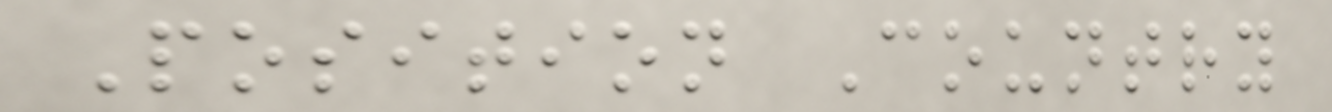Position Country
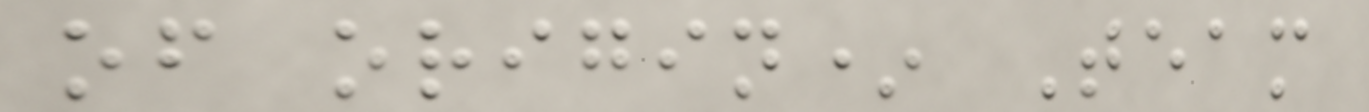of origin* Team
